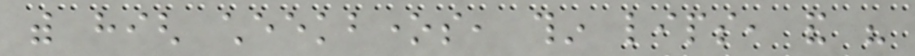with high cheekbones, thin lips, and his
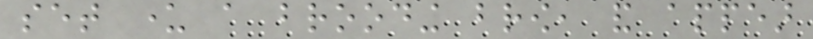set under a brooding brow, and appear
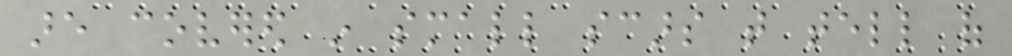are covered in small scars that tell of
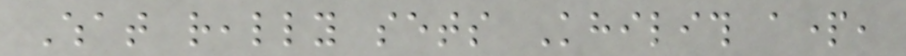What really sets Khilith apart,
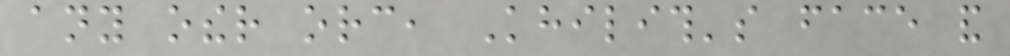any other orc, Khilith's face and
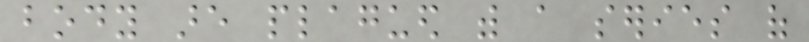body are plagued with a series of
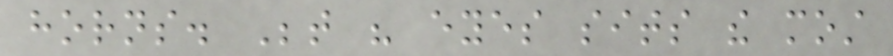horns. Between his eyes sits the most
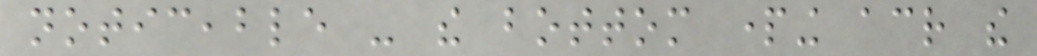noticeable - the bottom parting across the
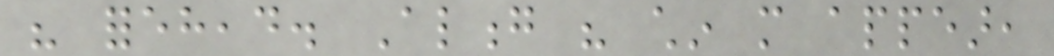his forehead. Along his chin more appear,
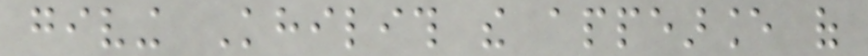giving Khilith the appearance of
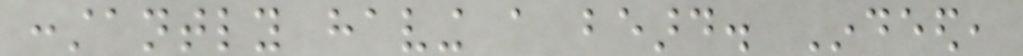constantly having a beard. Indeed,
